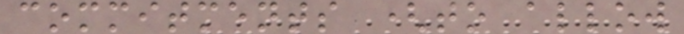commitments (to allow
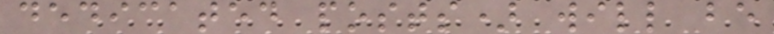dedicated posts) will be
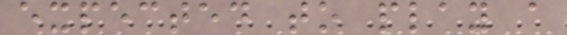expected to play a
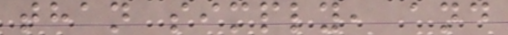than simply, and
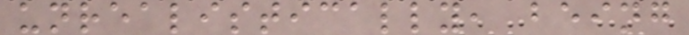unrealistically, being
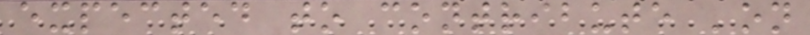expected to contribute 'on
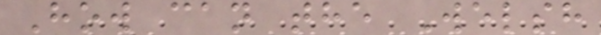How can the Welsh
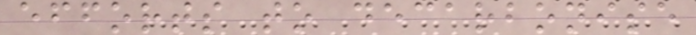efforts to decarbonise
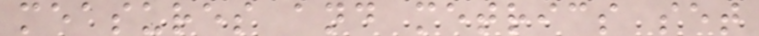measures and metrics set
